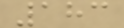183
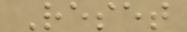Reset
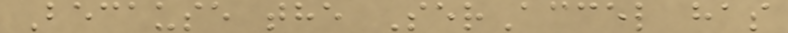Because the SerAccel has
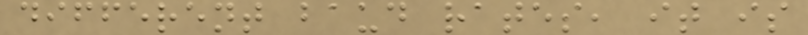different baud rates, it is
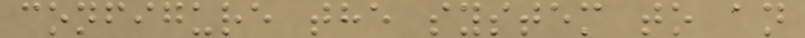configure the system to an
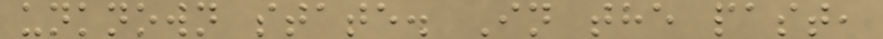unknown state. In the past,
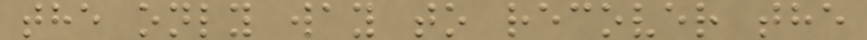the only way to recover the
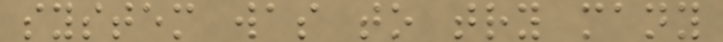system was to try many
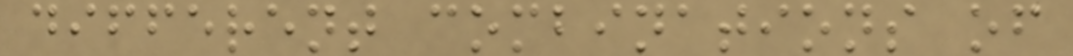different combinations of
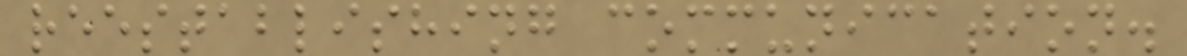reestablishing communication.
